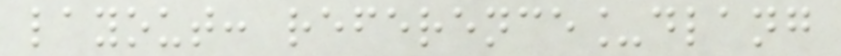layout: reference_dlang
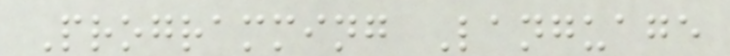Programming Language
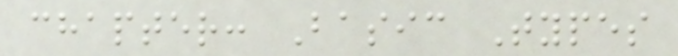chapter: Basic Types
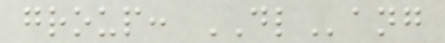group: DLang
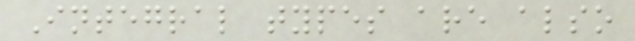Integral types are also
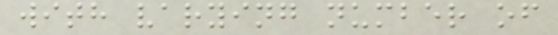with varying number of
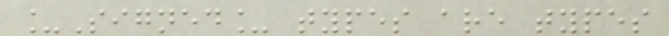_Signed_ types are types
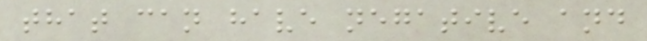that can have negative and
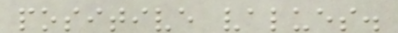positive values.
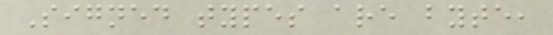Signed types are byte,
